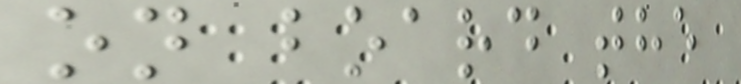on board the
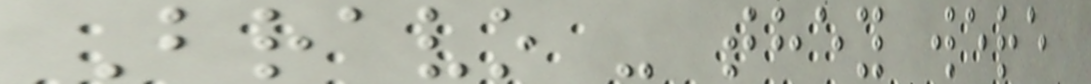Bravo - they were
